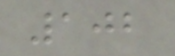102
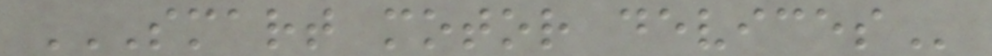SMART MOTOR DEVICES
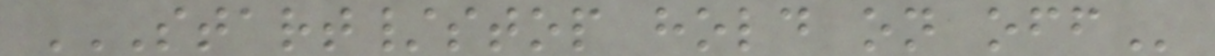START/STOP HOLD ON OFF
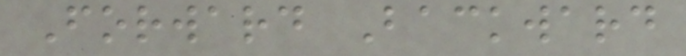Forward Backward
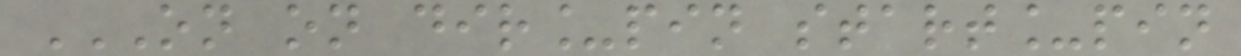ON ON DIR_PIN START_PIN
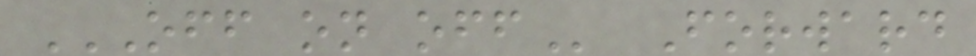OFF ON OFF Forward
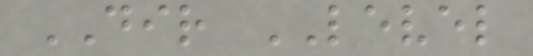DIR LEVEL
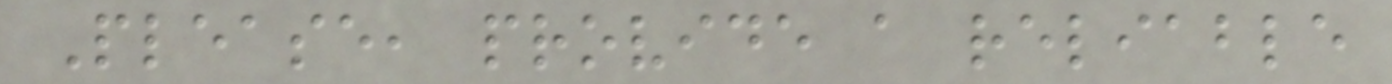Please, provide a reliable
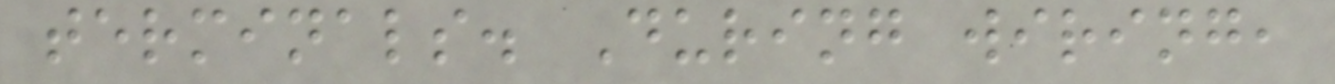terminals. During wiring,
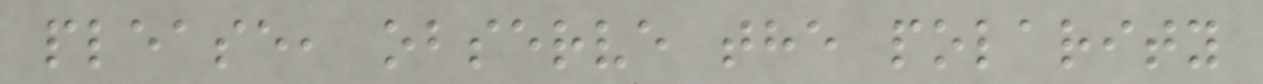please, observe the polarity
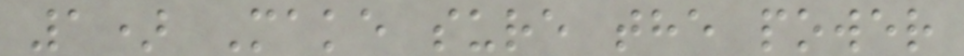1) Make sure the power
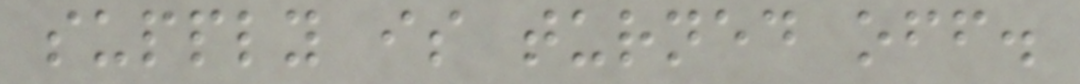supply is turned off.
